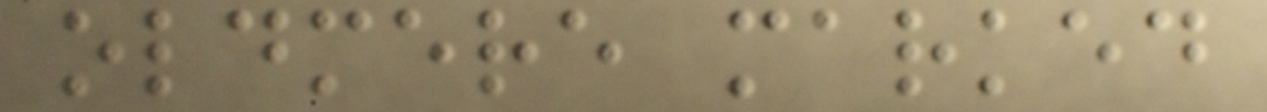oldmere marked
